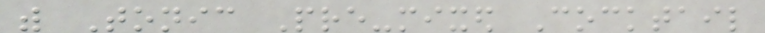with Tonic Pre-mixed Cocktail
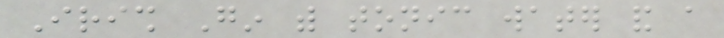Irish Gin with tonic water and a
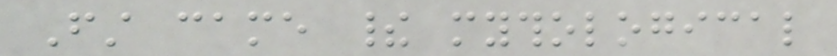First came their mythological
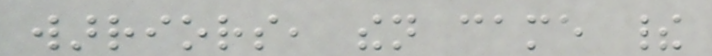warriors, then came their
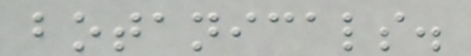botanicals.
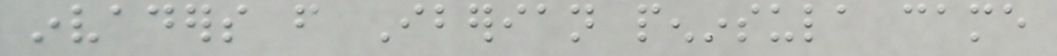invaders from Iberian peninsula came
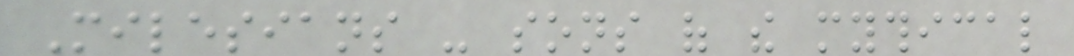Milesians - sons of the mythical
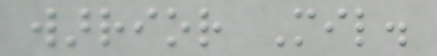warrior Mil.
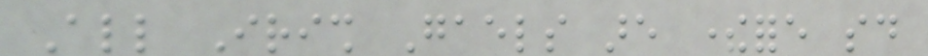All Irish Gaels are therefore said
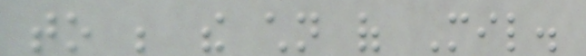to be the children of Mil.
